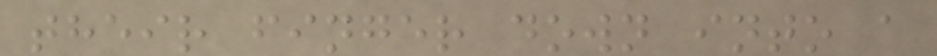their finger down into a
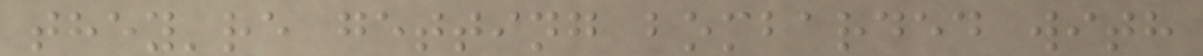they're getting bombarded with
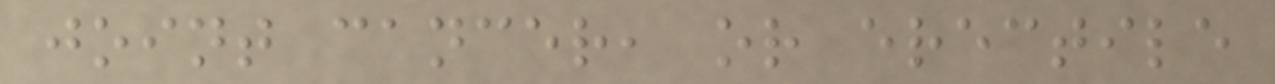joint cancer, or erectile
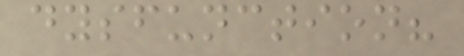dysfunction?
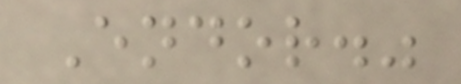Endor."
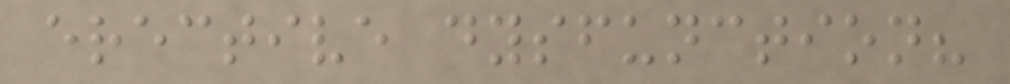erective dysfunction?
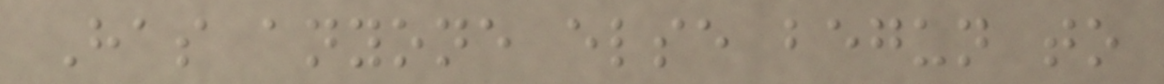Has anyone else begun to
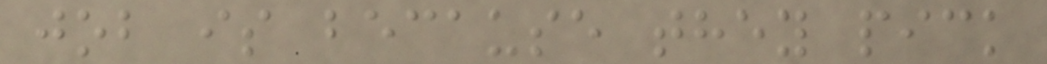job is because they pick
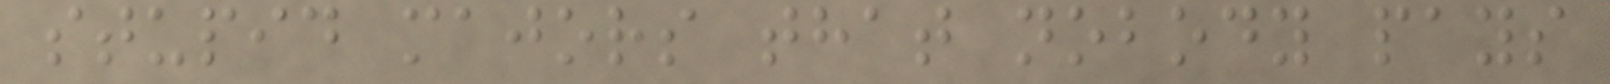stupid majors that nobody pays
